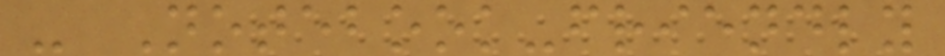- Notebook-friendly
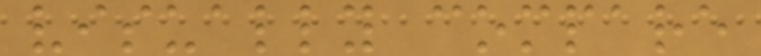visually compare
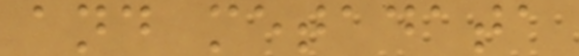and metadata
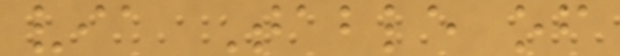via Table of
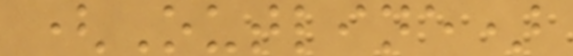(Outline)
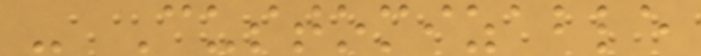- Customizable
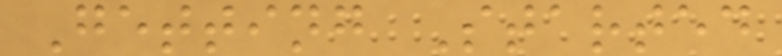Getting Started
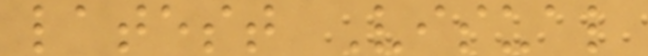latest Visual
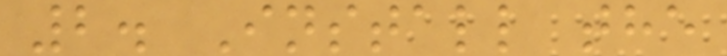2. Install the
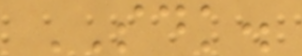SDK.
